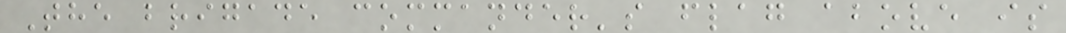The brigade commander's flag above is
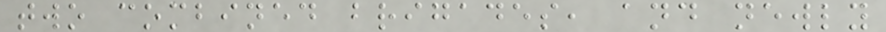two combined brigades, and newly
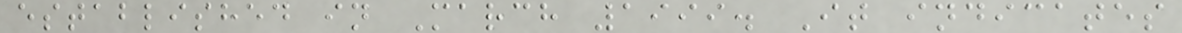established in March 1999. It indicates
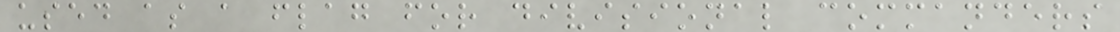used as a flag for divisional commanders
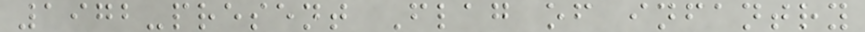1972-present Flag of infantry
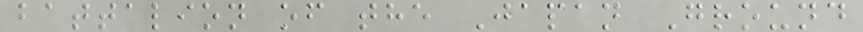battalion of the Japan Ground
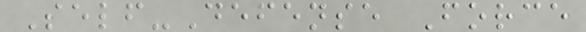Self-Defense Force
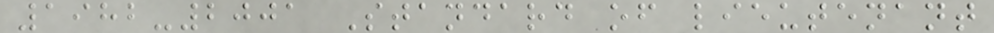1982-2001 Standard of lieutenant
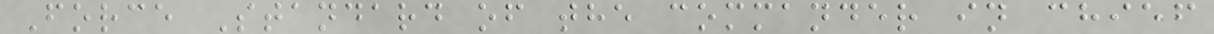Force Standard of the commander in chief
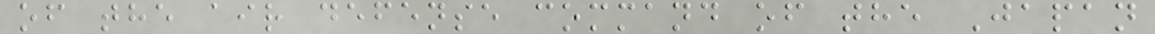of the air defense command of the Japan
